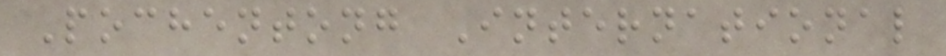Pochentong International
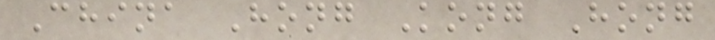China Hong Kong Hong
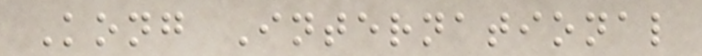Kong International
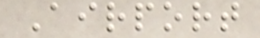Airport
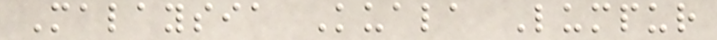Malaysia Kuala Lumpur
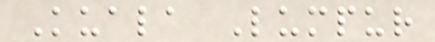Kuala Lumpur
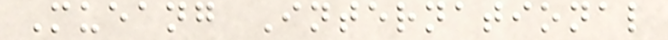Mueang International
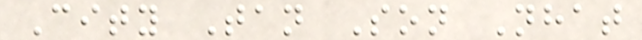City Tan Son Nhat
